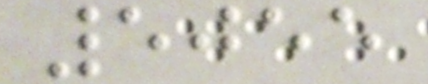5055
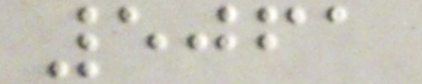5061
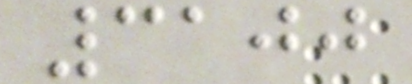3100
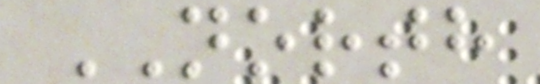NORTH
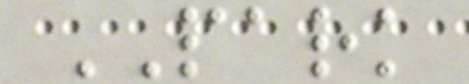PARK
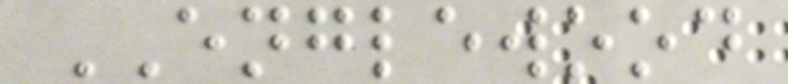ENGLEWOOD
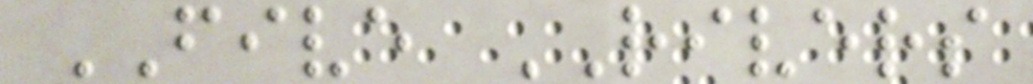FIVE RIVERS
